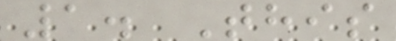1. This
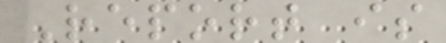Report is
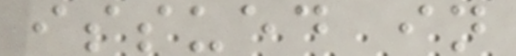issued in
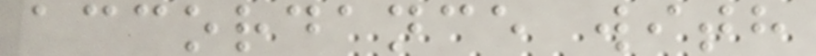accordance with
